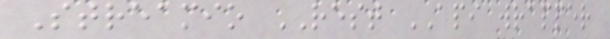Streamio REST API wrapper
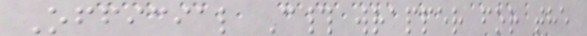Official C# wrapper for the
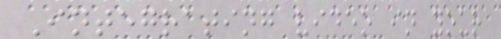Integrating video in your
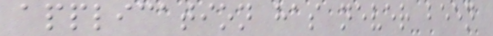application has never been
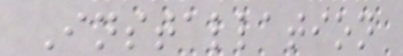Installation
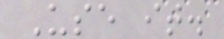Use it.
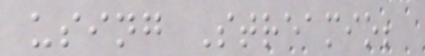using Streamio;
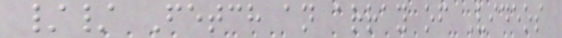// Fetch an array of Videos
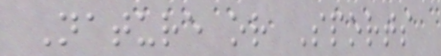Nature or Sports
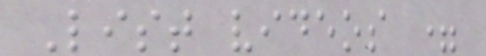List videos =
